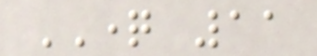QUESTION 11
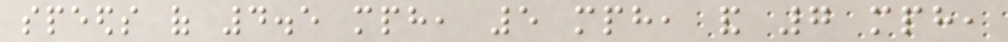speeds of 4.5 mph, 5 mph, and 7 mph,
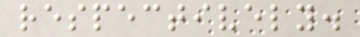respectively.
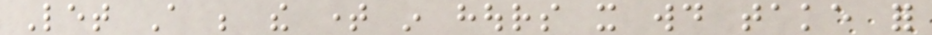Let A be the time in hours it would take for
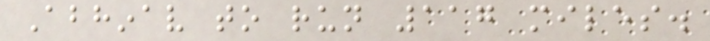Abhinav to run 117 miles.
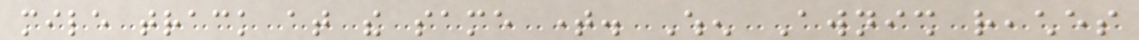mile track at the same time. When Awnish reaches
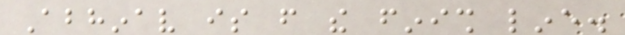Abhinav is from the finish line.
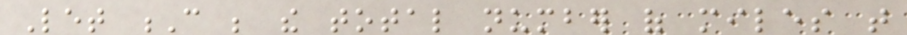Let C be the total number of miles that
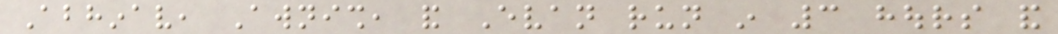Abhinav, Awnish, and Evan run in 3 hours and
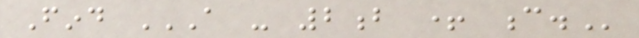Find A - 2B + C.
